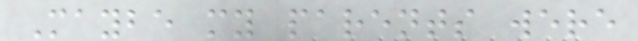Maybe my parents were
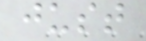just
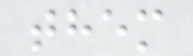them
